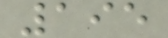195
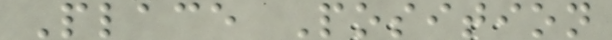Place Position
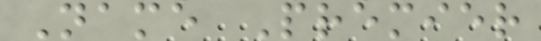Name Premier
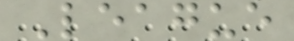League
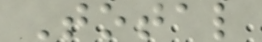Total
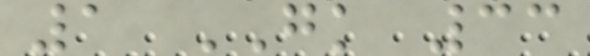1 GK 33
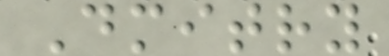Dmitry
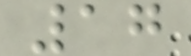17
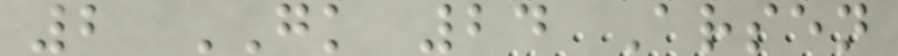2 GK 24 Arsen
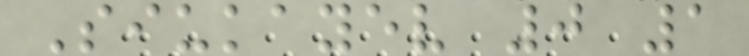Siukayev 0 1
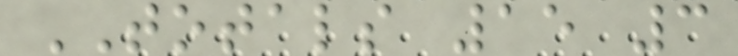TOTALS 15 3
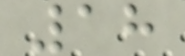18
